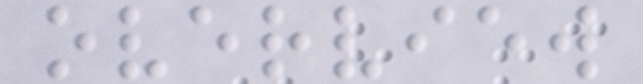overview
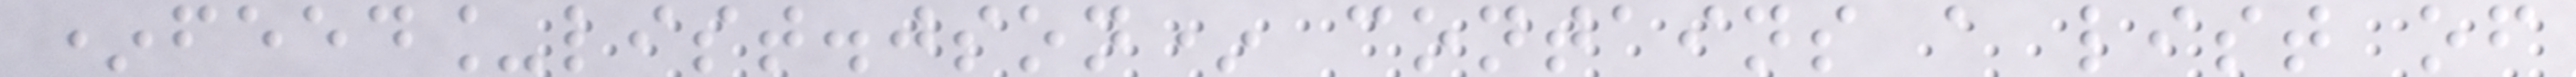*feed_list.json* contains a list of
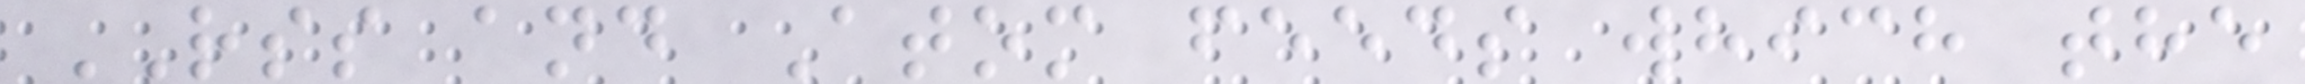RSS and Atom feeds which the
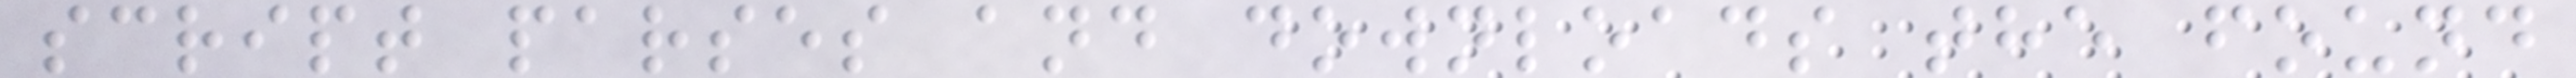script parses and downloads the found
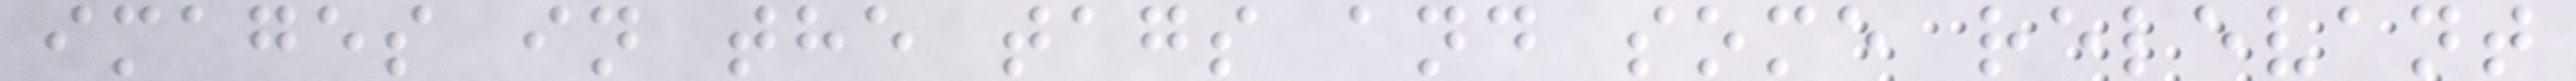images in the tags and some relevant
